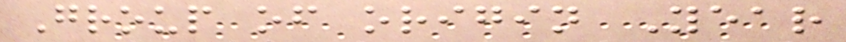Group of origin Year
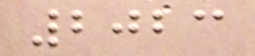2023
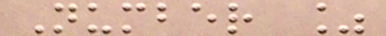Number %
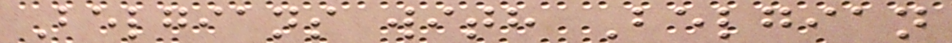Belgians with Belgian
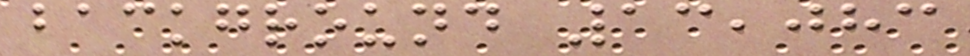background 13,083
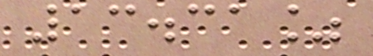13.31%
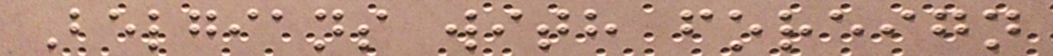Belgians with foreign
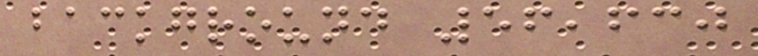background 56,630
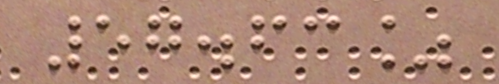57.63%
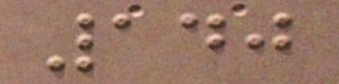140
